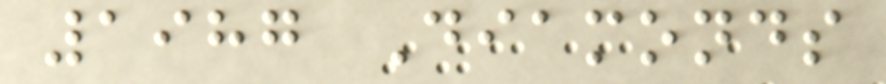1987 Diamonds
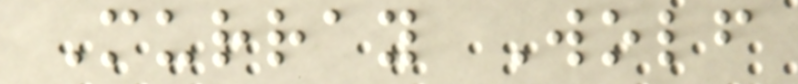Murray Wolf
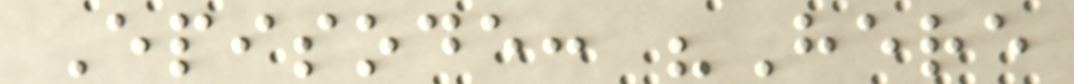Episode: "Here
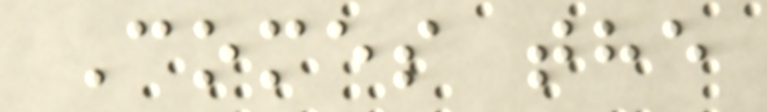Comes the
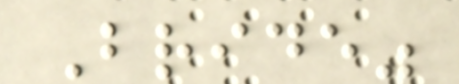Bride"
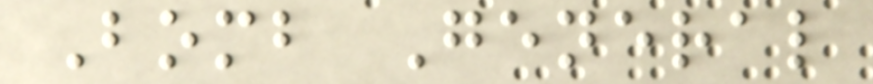Bomb General
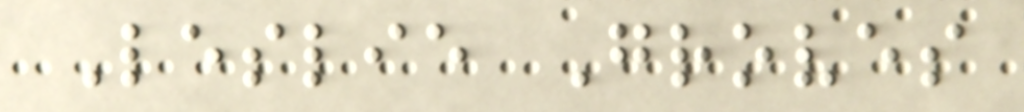Leslie Groves
